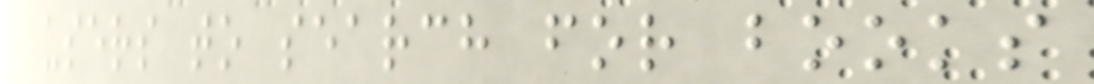users to search for books
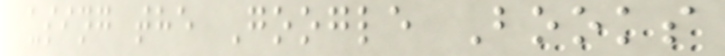using the Google Books
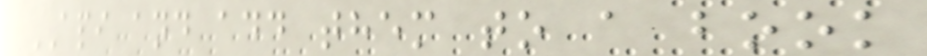API and add them to a book
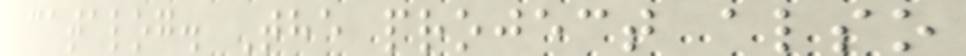catalog. The project also
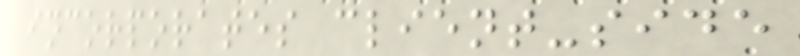incorporates client-side
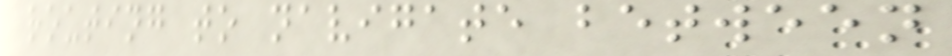routing to navigate between
